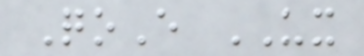QoE UX
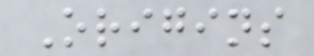Origins
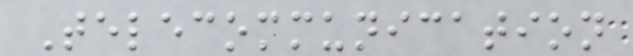Telecommunication
